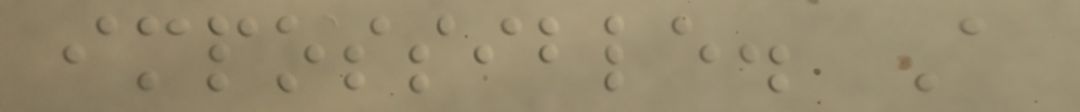impossible. A
